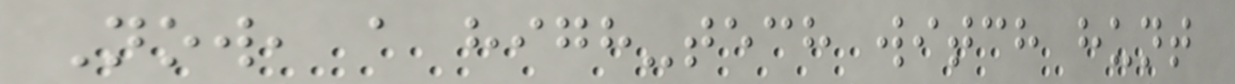Now, a high-tech witch hunt
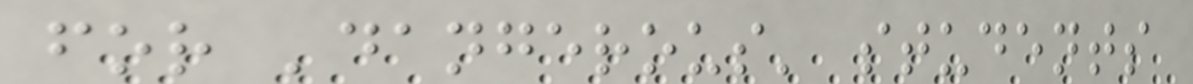for 'dangerous' students
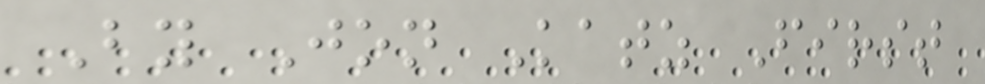By Jon Katz First
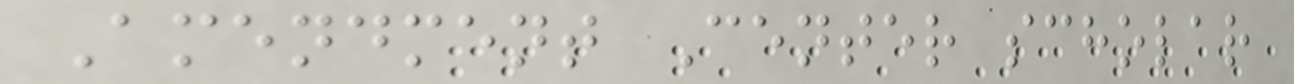Amendment Center scholar
